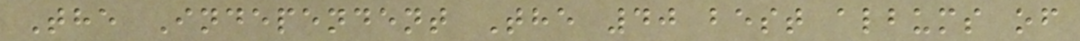The Independent The 40 best albums of
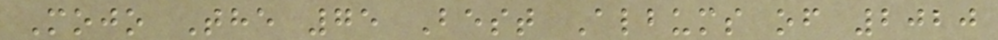Mojo The 75 Best Albums of 2020
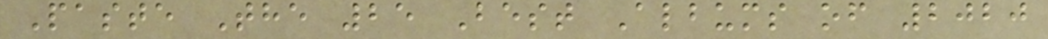Paste The 25 Best Albums of 2020
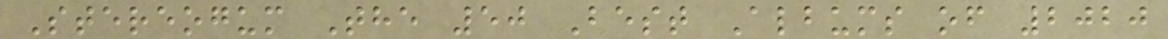Stereogum The 50 Best Albums of 2020
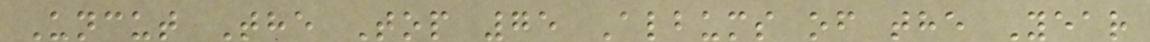Uncut The Top 75 Albums of the Year
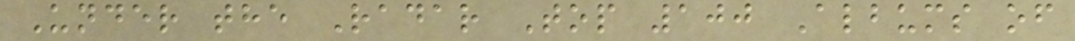Under the Radar Top 100 Albums of
